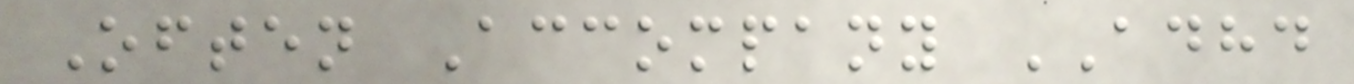Often Accompany ADHD
